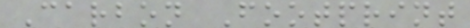Carbon Footprint
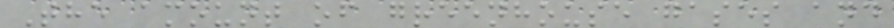The amount of greenhouse gases and
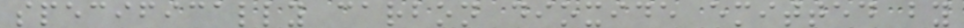specifically carbon dioxide emitted by
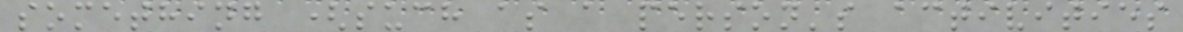something (such as a person's activities
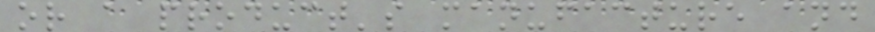or a product's manufacture and
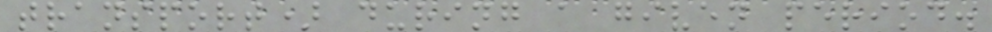transport) during a given period.
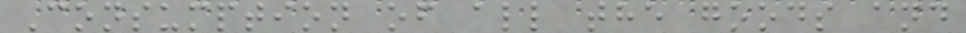Consumption of all the goods and
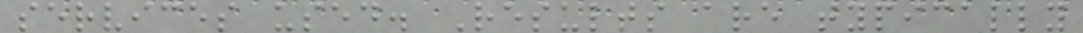services used. Results are typically
